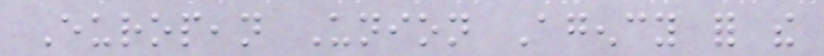European Union Agency for the
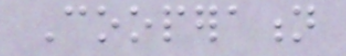Cooperation
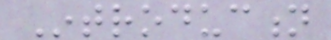Introduction
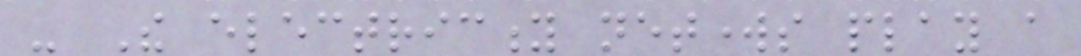- The electricity networks play a
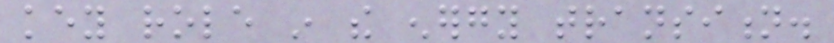key role in the energy transition.
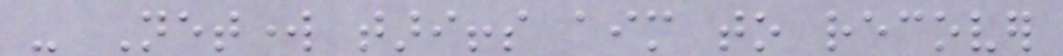- Network tariffs aim to recover
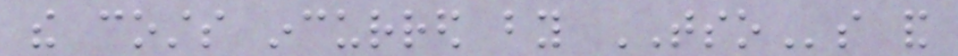the costs incurred by TSOs and
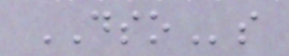DSOs
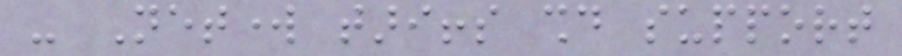- Network tariffs should support
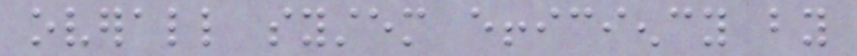overall system efficiency by
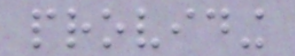providing
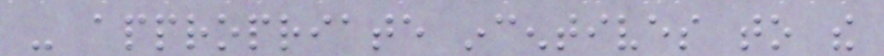- appropriate incentives to the
